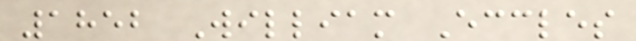1852 William Eccles
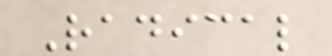Radical
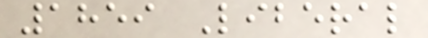1859 Liberal
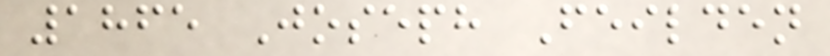1865 Joseph Feilden
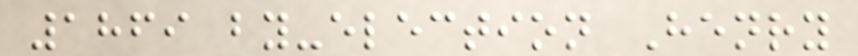1869 by-election Henry
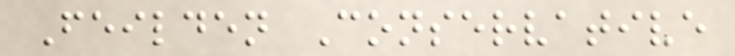Feilden Conservative
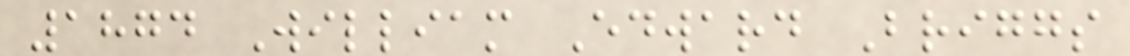1874 William Edward Briggs
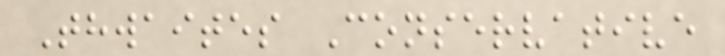Thwaites Conservative
